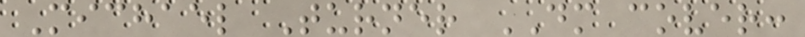Michael Turner DM cover:
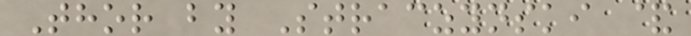Thor by Straczynski &
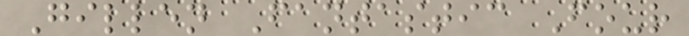Gillen Fantastic Four
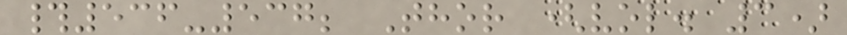#536-537; Thor (vol. 3)
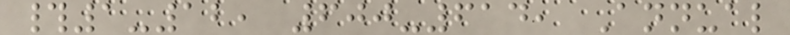#1-12, 600-614, Annual
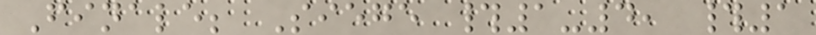Finale; Siege #1-4, #1
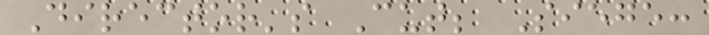Director's Cut; Siege:
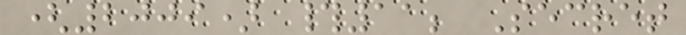(2009) #11; Secret
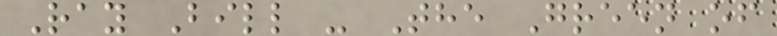Ray Bill - The Green of
